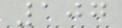107
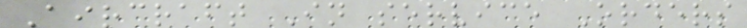Aircraft In service Orders
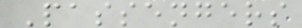Passengers
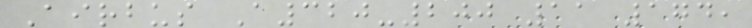Airbus A320-200 11 174,
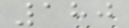180
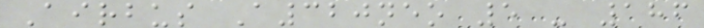Airbus A320neo 5 - 186
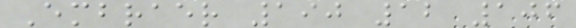Embraer 190 12 106
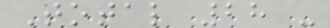Total 28 -
